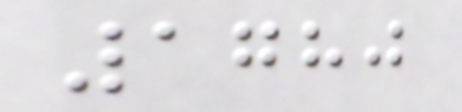1780
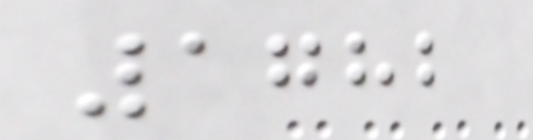1782
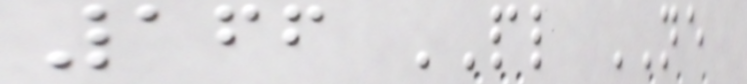166 PL NE
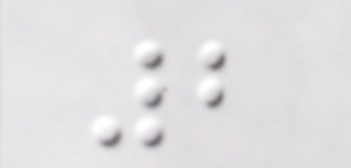2
